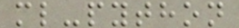ml-python
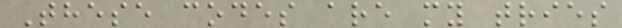These codes are my tries
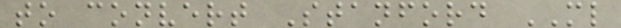to convert Stanford ML
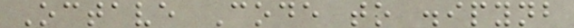Octave Code to .ipynb
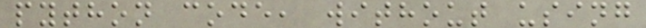python code, without using
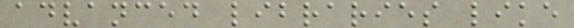advanced libraries like
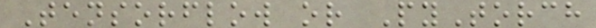Tensorflow or PyTorch
